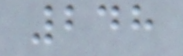248
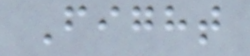Fight
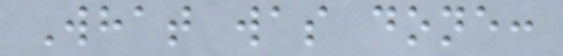What was done:
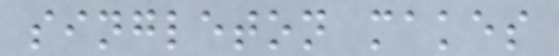singleton makes
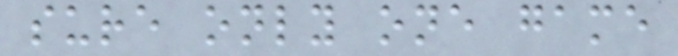sure only one game
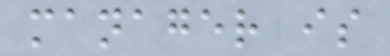manager is
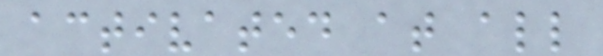activated at all
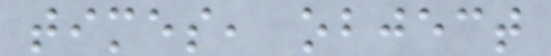times, object
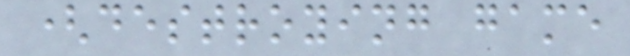(destroying game
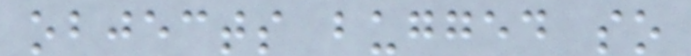objects bugged so
